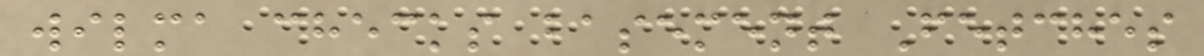wilma checks basement Fetches
